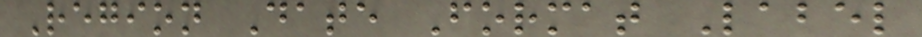Region Date Format Label
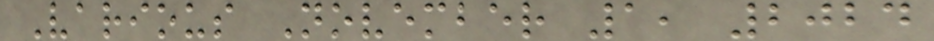Various November 1, 2024
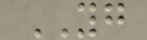YG
